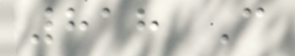818 C
